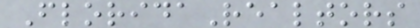FloridaRealtors
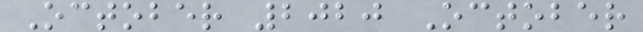October 2020 October
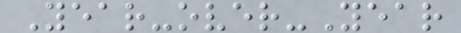Year-over-Year
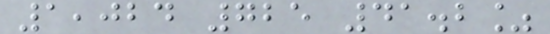1,024 725 41.2%
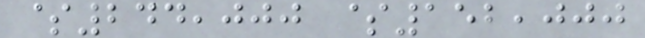$244,000 $152,000
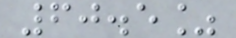60.5%
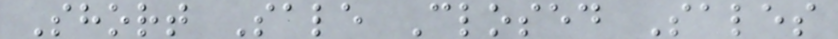Short Sale Closed Sales
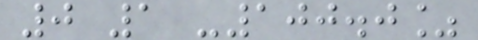0 1 -100.0%
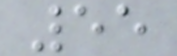55
